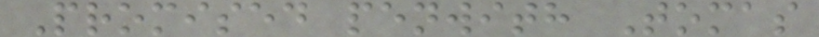Promised penwith Tomas
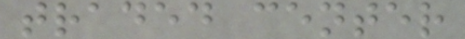traded center
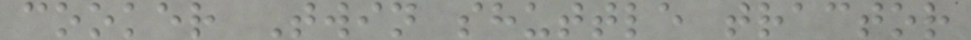cooker Twin shuttle tractor
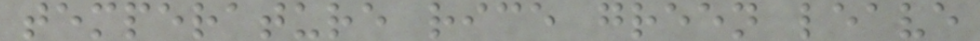temperature rice green leave
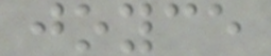joyce
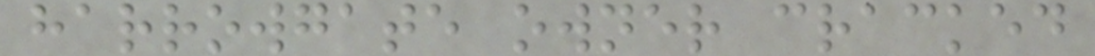harrowgate owner cracked
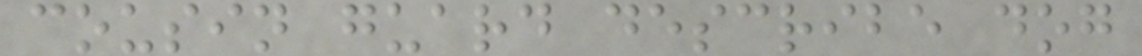cousin guard describe dog
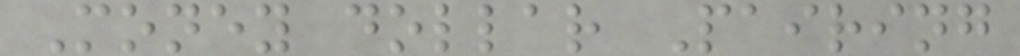Money dollar Pairing
